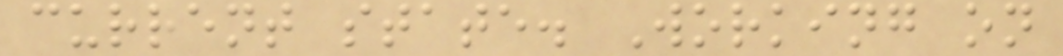current state. Working on
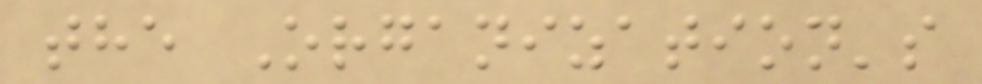the Organization's
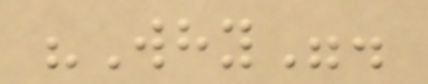"Why".
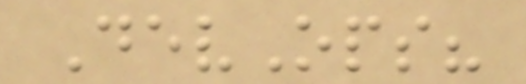DevOps?
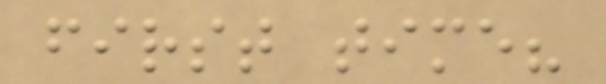first time?
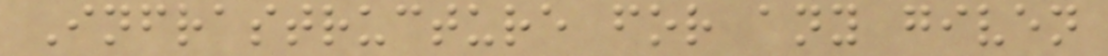Infrastructure for any given
